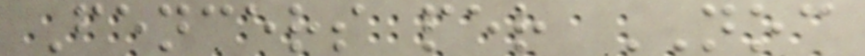Fencers per NOC
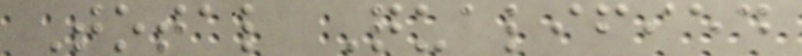Total Qualified
